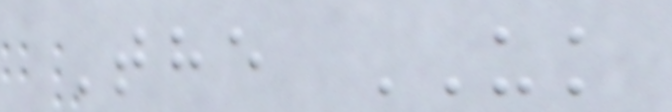The UK
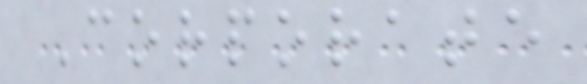Corporate
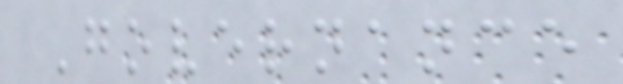Governance
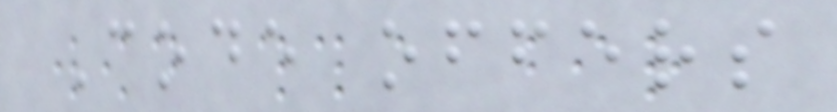Code offers
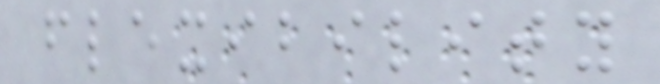flexibility
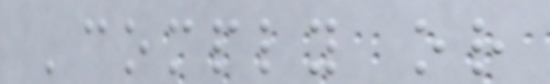'comply or
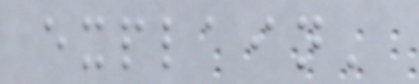explain'
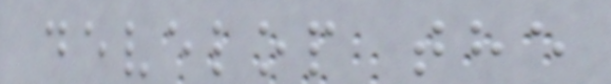develop the
